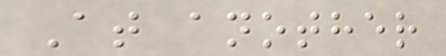At another
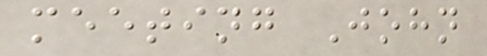meeting John
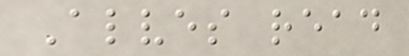Alves read
